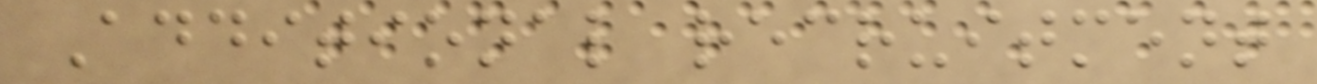Additional recruitment
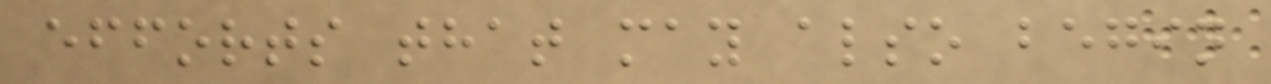efforts that may also begin
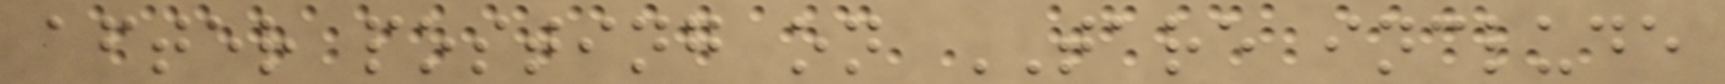after posting on TARE include
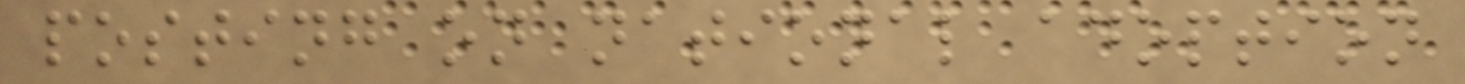posting on national adoption
